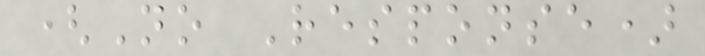(No Response)
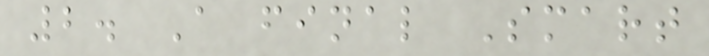2. A final Smart
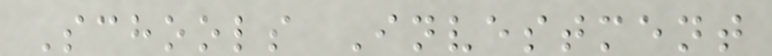Schools Investment
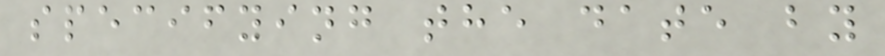specifying the date by
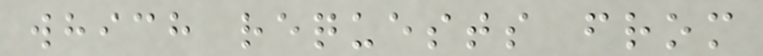which requests from
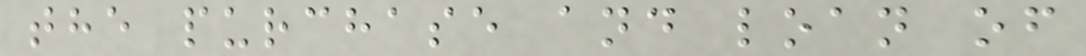the purchase and loan of
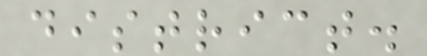district.
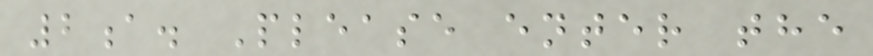2a. Please enter the
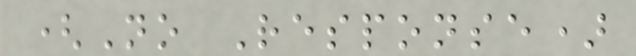(No Response)
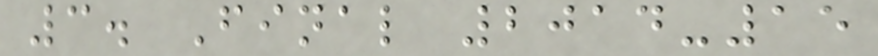3. Final 2014-15
